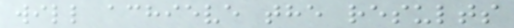will achieve the results
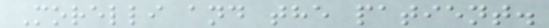Morelli and the patient.
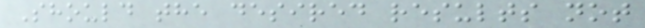Should the desired results not
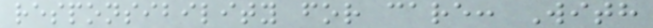responsibility for care: With
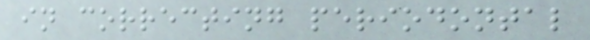in correcting periodontal
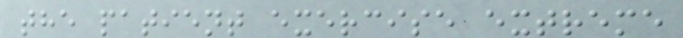the patient exercise extreme
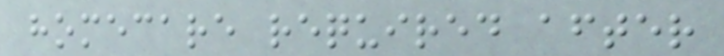homecare required after
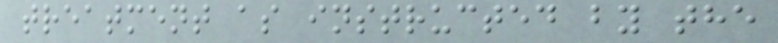treatment as instructed by the
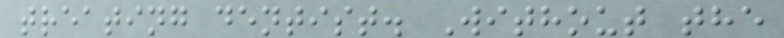treating dentist. Without the
